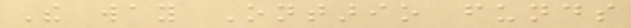The way Ontario funds
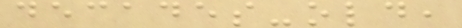decades-old,
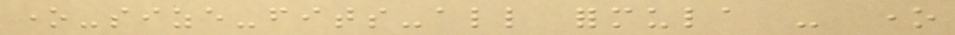one-size-fits-all formula - one
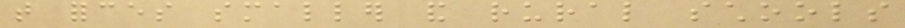that forces smaller and rural schools
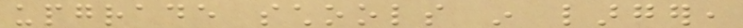upgrade schools in larger,
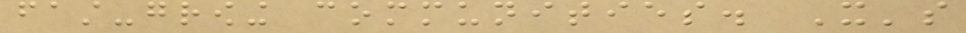fast-growing communities. It's
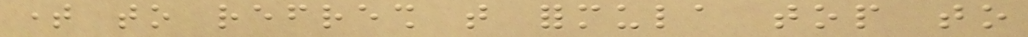time to refresh that formula top to
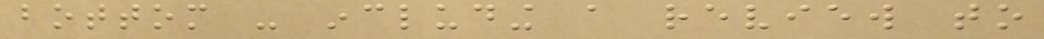bottom - including a review to
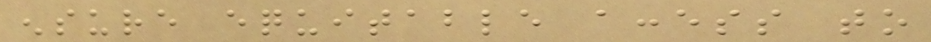ensure equitable access to
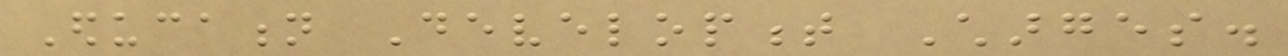Education Development Charges.
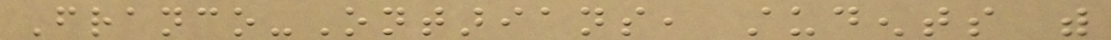Franco-Ontarians, students with
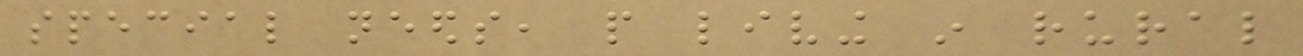special needs, people living in rural
